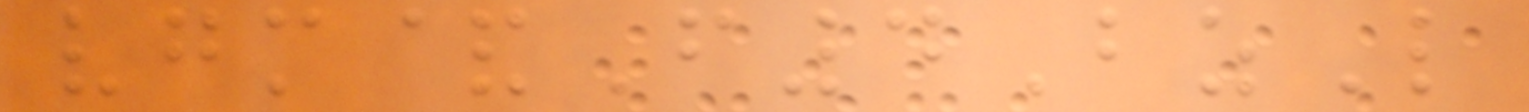vgm&F4BzL
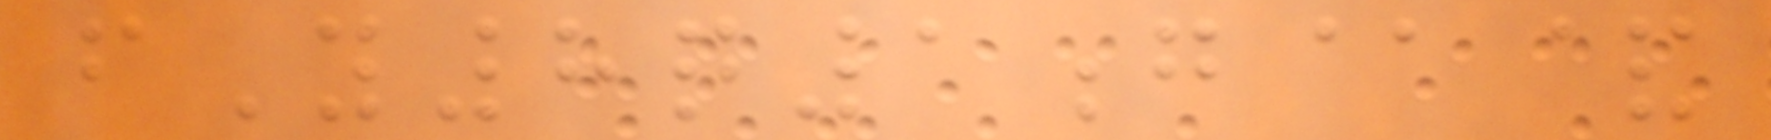fY8q1g@&
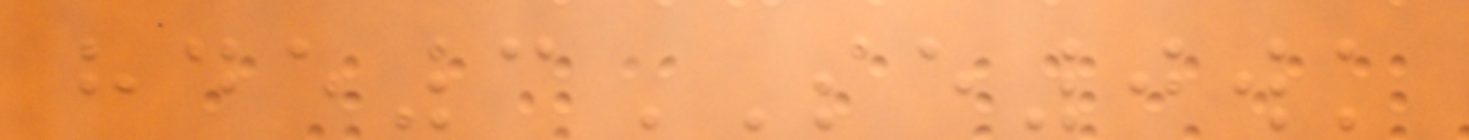hde3SE0wk
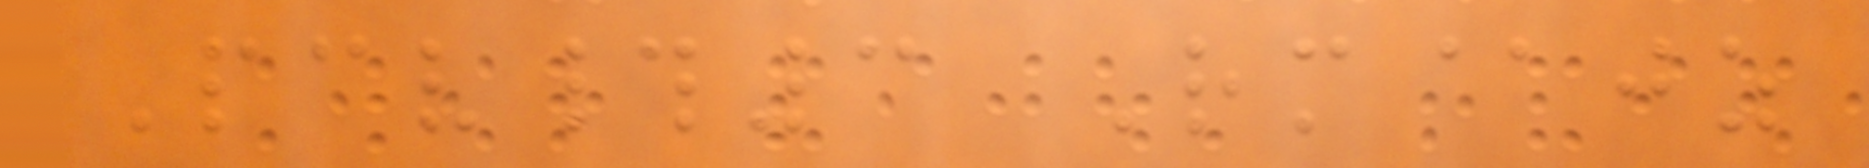Pcv#3 Rm@jz
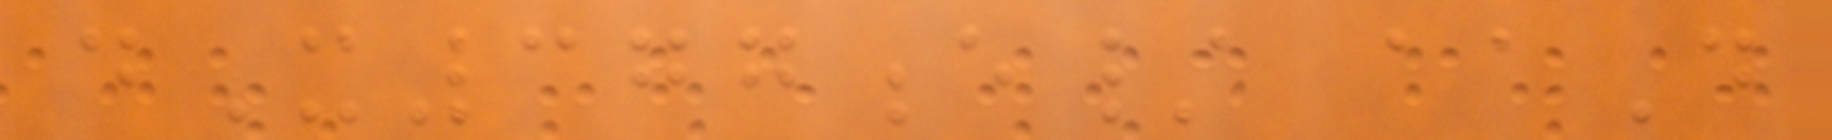dX377e/ aaD
